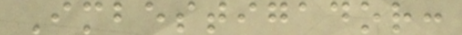Imbestigador:
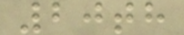20th
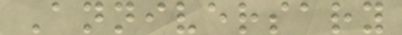Anniversary
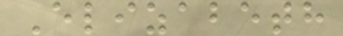Elizabeth
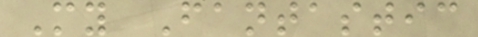My Fantastic
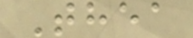Thea
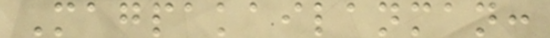Magpakailanman:
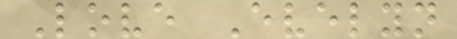Love Evelyn
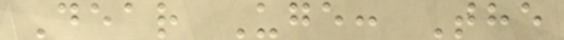Dear Uge: The
